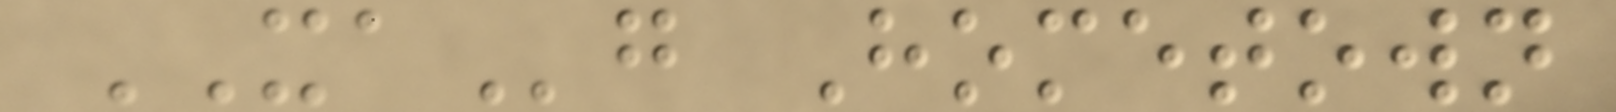XAg Hometown
